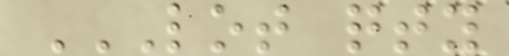LOT QTY
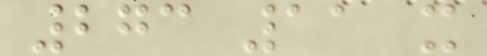273 11 x
